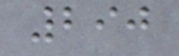290
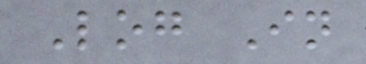Log In
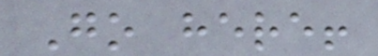Go here!
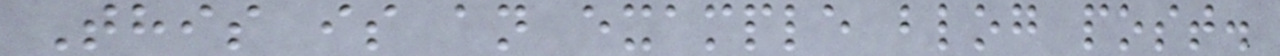This is an example blog post.
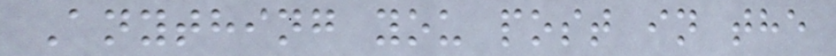Anything you post in the
